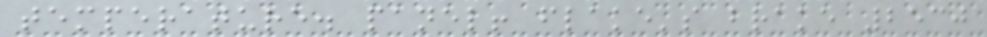temperature. panel! flake's brake 2530
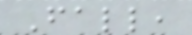Fall,
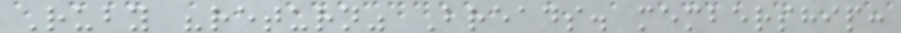Ruby "return" Breads. membership:
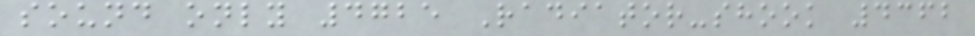sound only 4725 Radiator-shook 4362
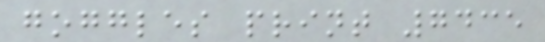goggles print 7435
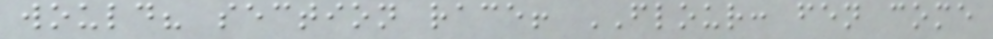would? section race! FLOUR: fen come
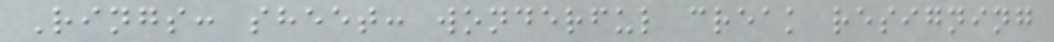Rings: sheet: wonderful creak resigning
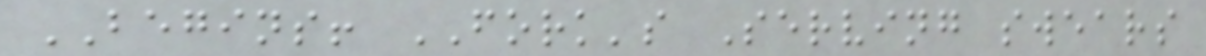BEGINS! FORK's Serving swears
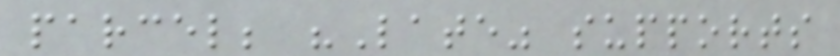parcel; "Late" supports
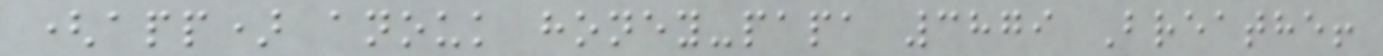(app) anouk honey-papa 3879 Breathe!
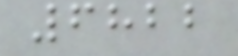6822
